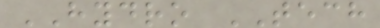HYDRO TECH
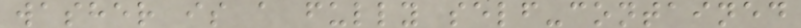washer is a fully self-contained
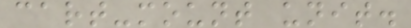cart-mount unit.
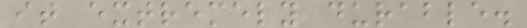it extremely durable.
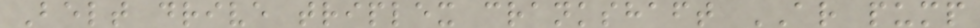Belt drive triplex crankshaft AR pump
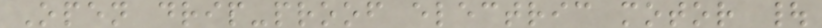Open drip-proof electric motor |
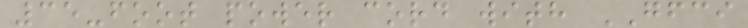35-foot power cord with GFCI
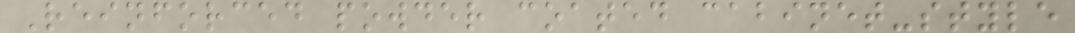Reinforced powder coated cabinet-style
